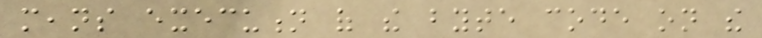means execution of the byte code on the
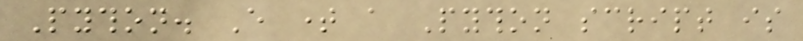Python. Every time a Python script is
